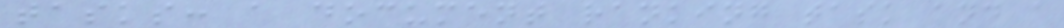tasks: a document ranking task and a
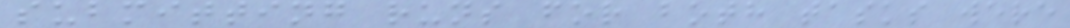submitting runs for both tasks were
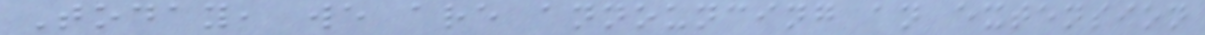Today, we are announcing an extension
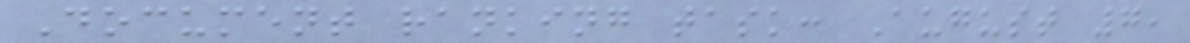Document ranking task: August 7,
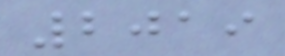2019
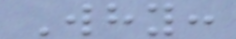Why:
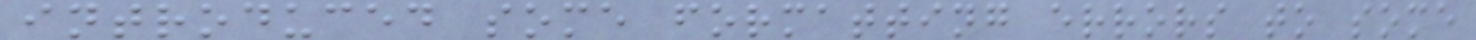introduced some formatting errors to some
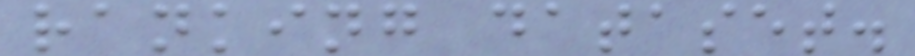ranking dataset.
